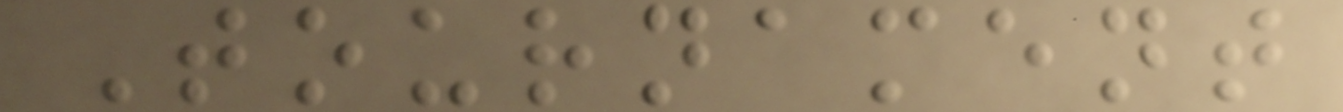Tournament
